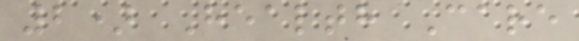2) Health Care
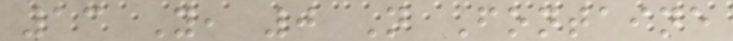13 Y, 0 N Fontaine
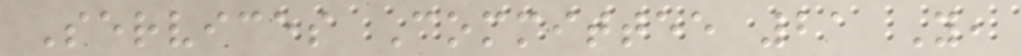Services Committee 21 Y,
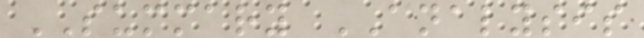SUMMARY ANALYSIS
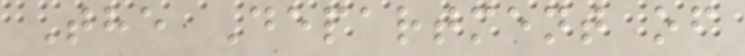The Department of
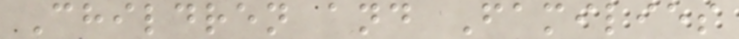Children and Families
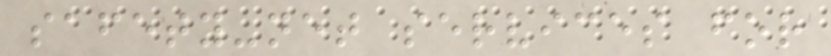safety-net services for
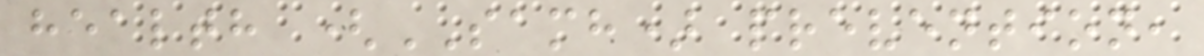health (SAMH) prevention,
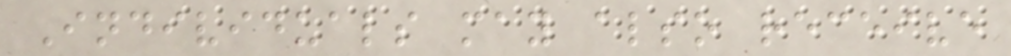Individuals may also receive
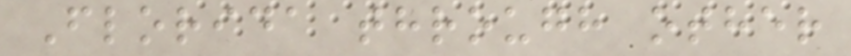Florida through other
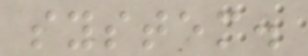system.
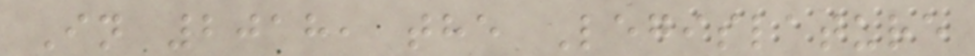In 2018, the Legislature
